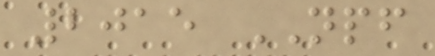2015 NPF
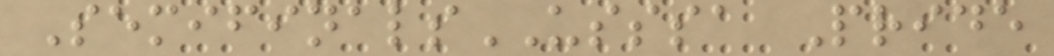SemifinalsUSSSA Pride
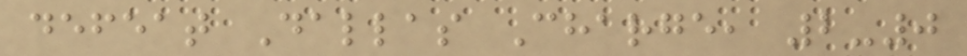defeat Dallas Charge, 2-0
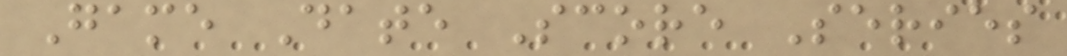Game Date Score Series
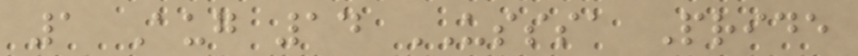1 Aug 14 USSSA Pride
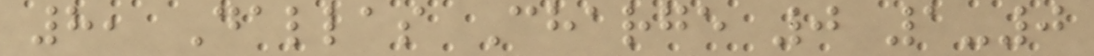8, Dallas Charge 0 1-0
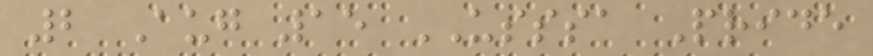2 Aug 15 USSSA Pride
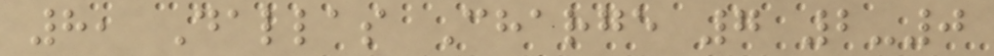8, Dallas Charge 7 2-0
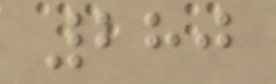280
